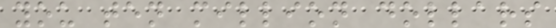you ten million dollars
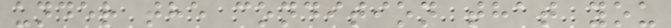under the condition that you
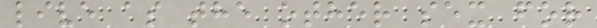live as the other sex for
